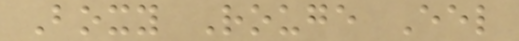Boxy Rouge Eel
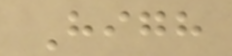High
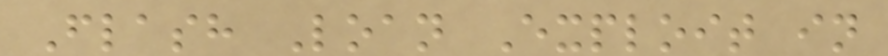Flash Loan Exploit in
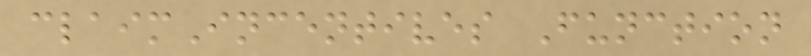claimIncentives Function
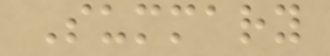Summary
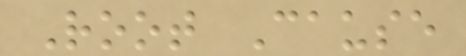Root Cause
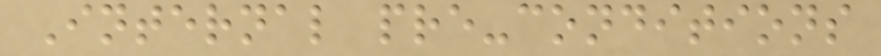Internal pre-conditions
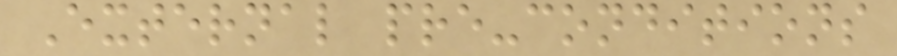External pre-conditions
